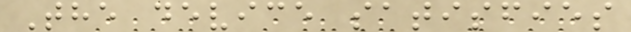The device satisfies
